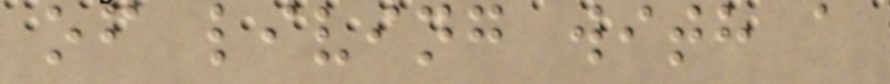of living with a
